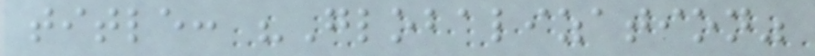title: "Globalization"
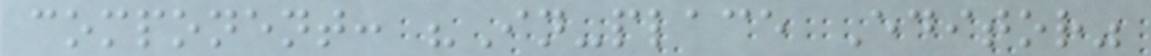component: "In-place Editor"
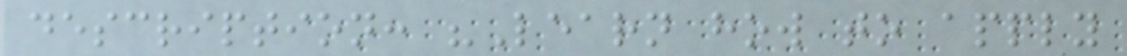description: "Learn how to apply
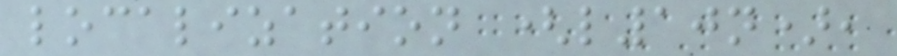localization (l10n),
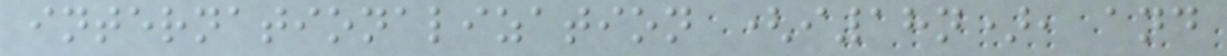internationalization (i18n), and
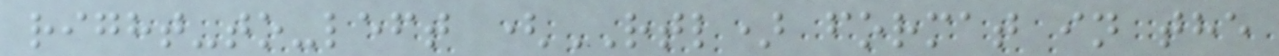right-to-left (RTL) format in the
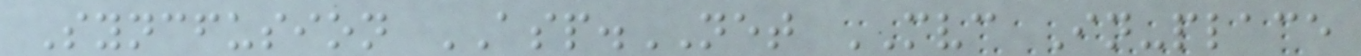Syncfusion ASP.NET MVC In-place
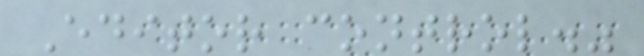Editor control."
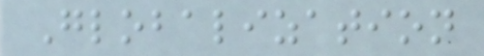Globalization
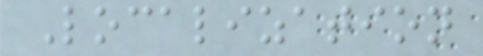Localization
